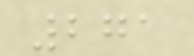271
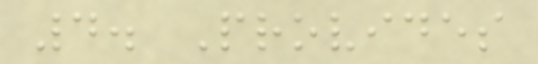4. Provides
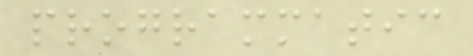programmatic
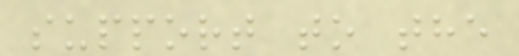support to the
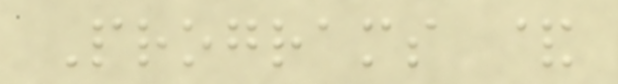Programs &
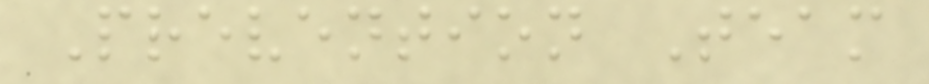Prevention Team
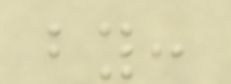by:
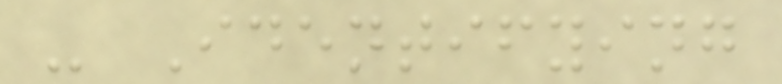- Identifying
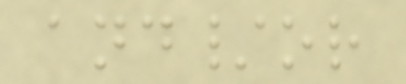and/or
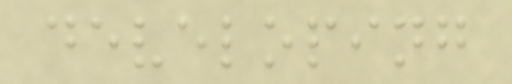developing
